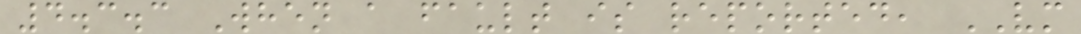4.3.3 When a fault is reported, VM
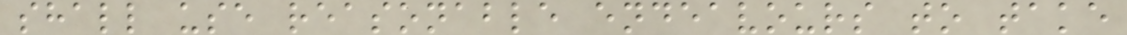shall use reasonable endeavours to take
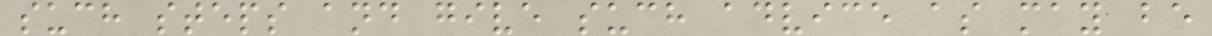such steps and give such advice as may be
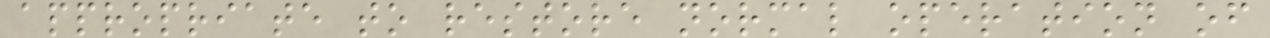appropriate to restore normal operation of
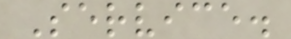Service.
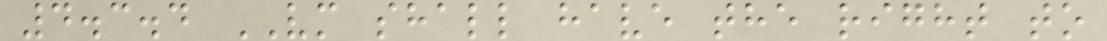4.3.4 VM shall have the right to
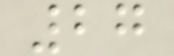27
